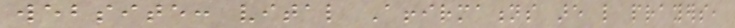website: vital Affirmations are like prayers,
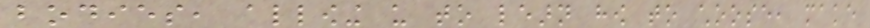bodies, allowing us to learn how to choose, make
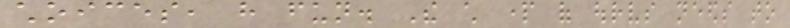choices, have fun. The child part of ourselves needs to
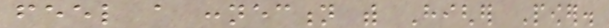feel a connection with Higher Power.
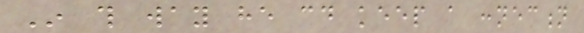In this way he could keep a connection
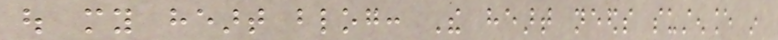out my heart blog: The heart needs sustenance in
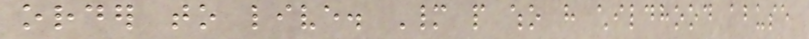order to live. Many people who have childhood abuse
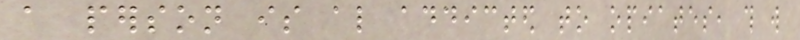a person is also addicted to opiates, this will
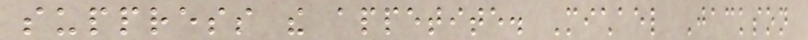suppress the appetite. Michael Jackson
